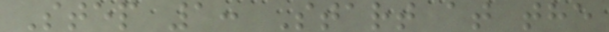Step 1: Start at the
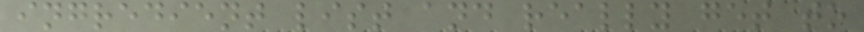ingredient list and really get to
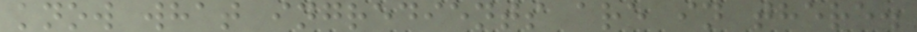know what ingredients are in there.
